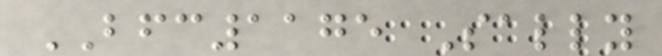BFC1175 Sally
